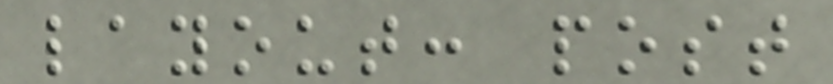layout: post
